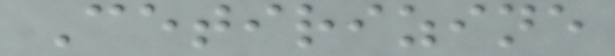Cetirizine
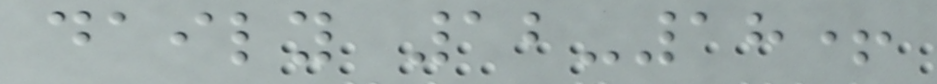daily 12-18+
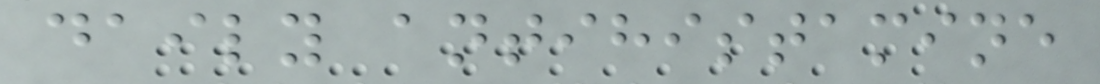daily antihistamine
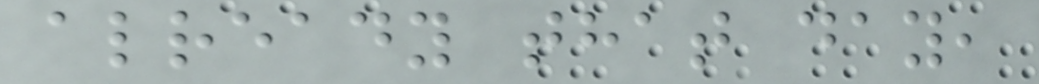already that day,
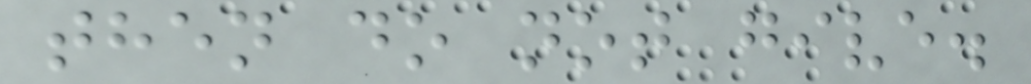then do not give.
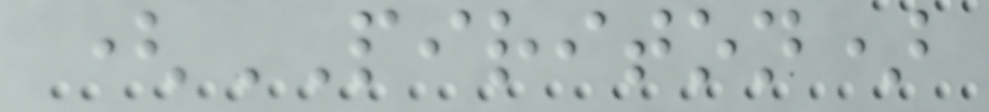(PIRITON)
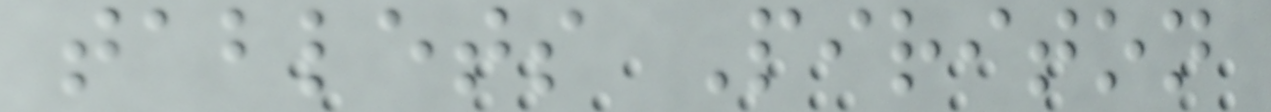tablets Piriton
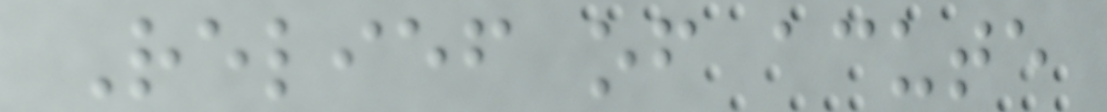Relief of acute
